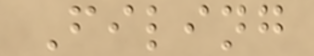Filing
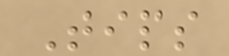Tips
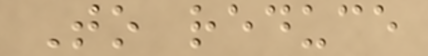To reduce
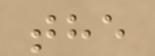the
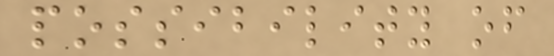possibility of
